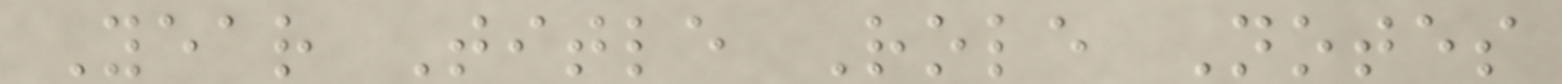Year Title Role Notes
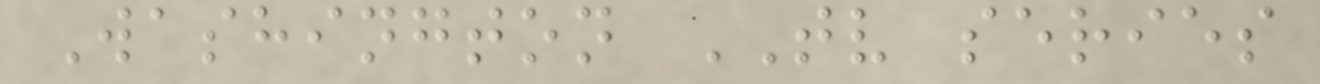Washington TV series
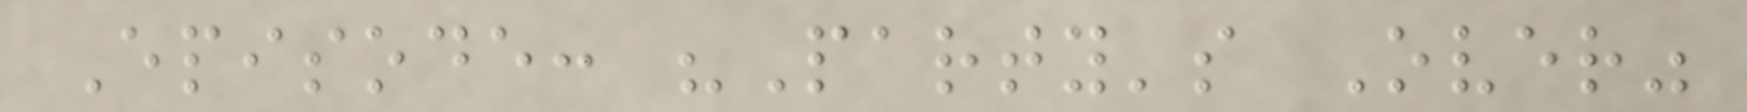Episode: "Party's Over"
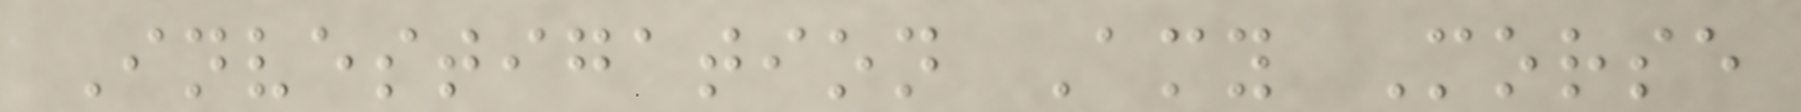Investigation Amy Morse
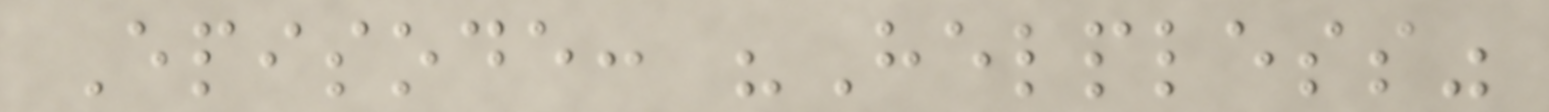Episode: "Helpless"
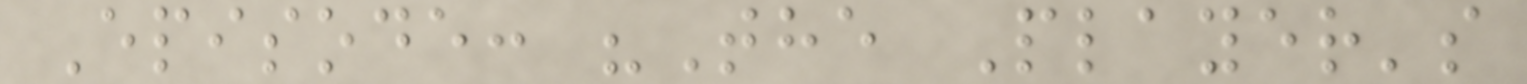Episode: "The Player's
